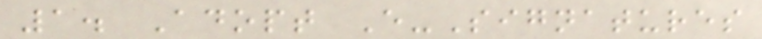1. Adopt E-Signatures
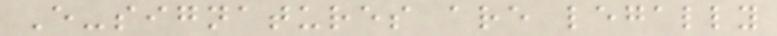E-signatures are legally
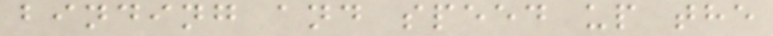binding and speed up the
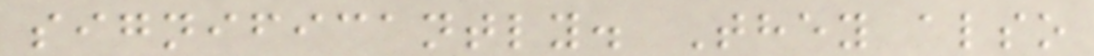significantly. They also
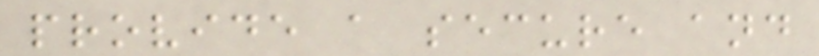provide a secure and
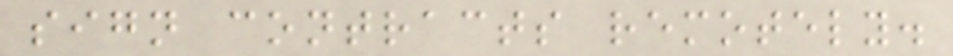sign contracts remotely.
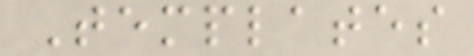Templates
